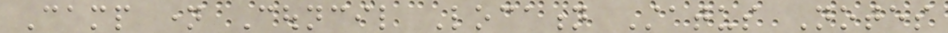Camp name Council Location Status Notes
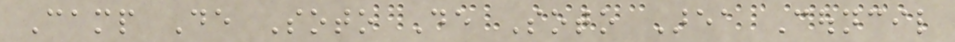Camp De Soto De Soto Area Council
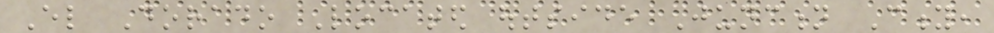El Dorado Located outside Junction City,
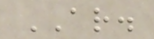AR.
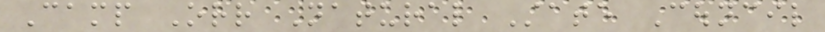Camp Orr Natural State Council
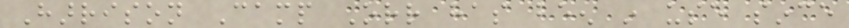Harrison Camp Orr has been in use since
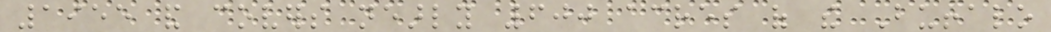1955 and covers nearly 600 acres of the Buffalo
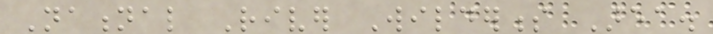National River Wilderness Area.
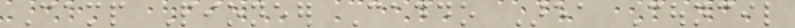Camp Pioneer Caddo Area Council
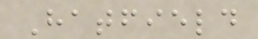Hatfield
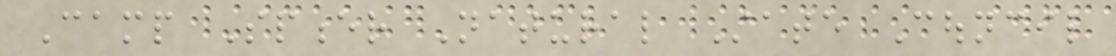Camp Spencer Natural State Council
